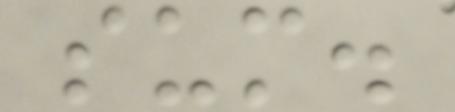sum.
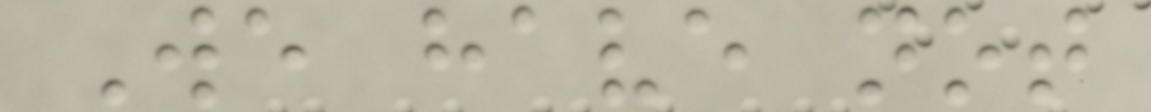We have not
